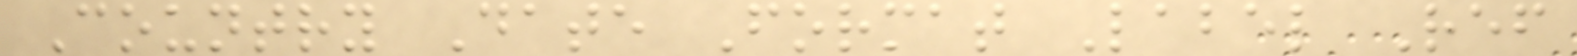Country Date Format Label Ref
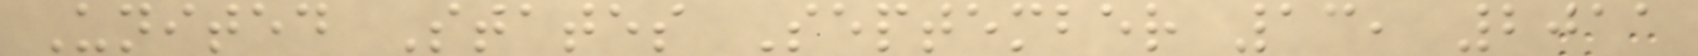United States September 13, 2011
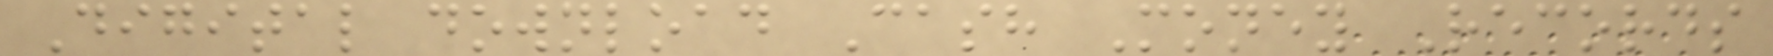Digital download Cash Money Records
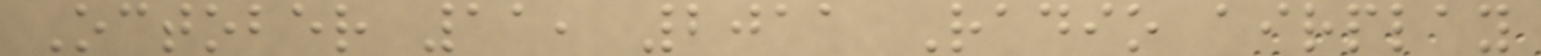October 11, 2011 Radio airplay
